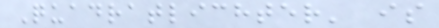Quadratlichter' is
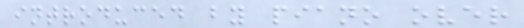introduced by piano over
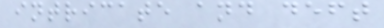intricate and deft
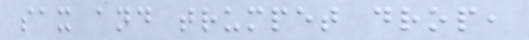sax and trumpet drop,
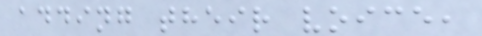adding their voice,
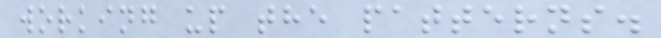working up the patterns.
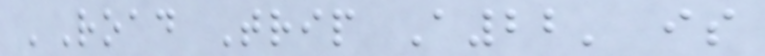'Road Trip A22' is
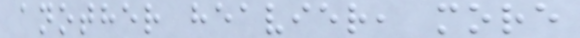another heavier, more
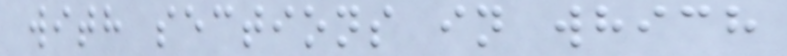with sections in which
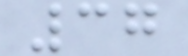37
